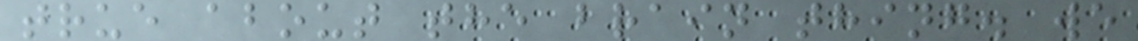true about the brain thing. we
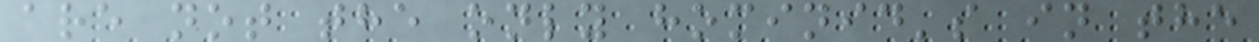are not the only hominid's in the
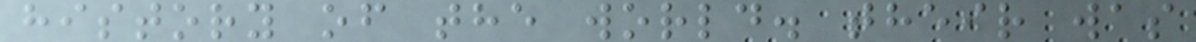history of the world. their was
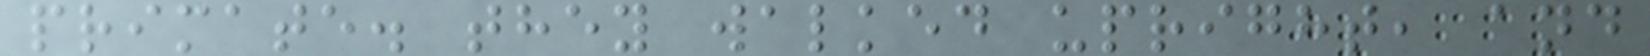primate. they walked upright, and
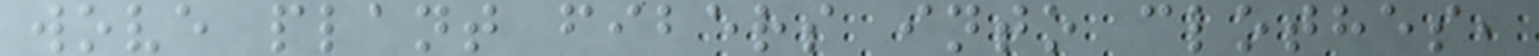wove plant fibers into clothes,
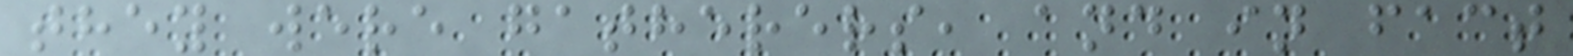they were gatherers, and in fact
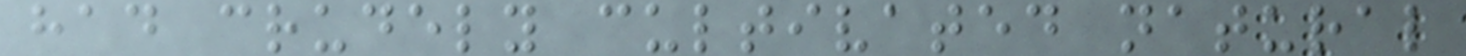had crudely cultivated natural
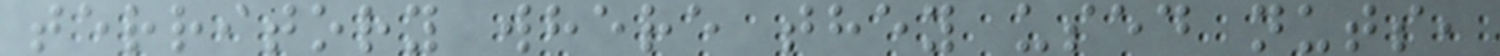territory where they used nuts,
